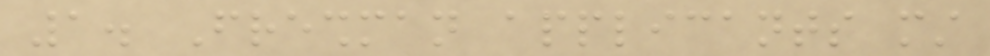1. Freshman applicants must
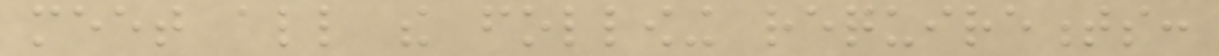meet all the following requirements:
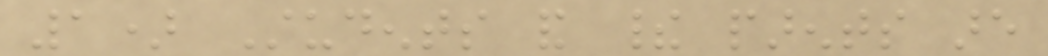1) Students and their parents are
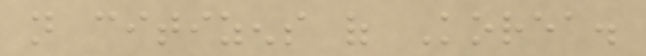not citizens of Korea.
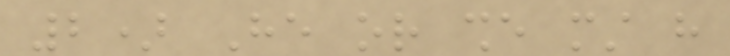2) He or she must have
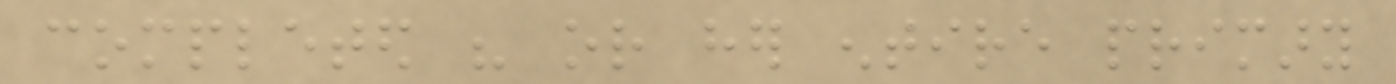completed his or her entire primary
